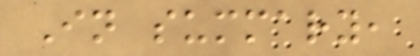In summary,
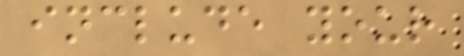include your
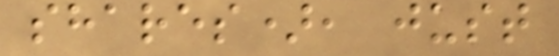shares), just
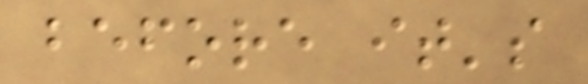before it's
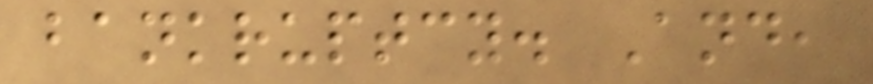bankruptcy. And,
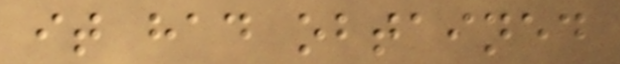it had obtained
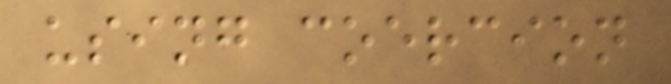using coercion
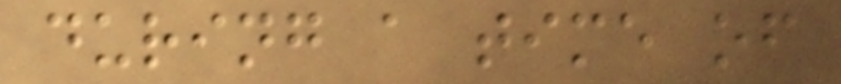during a time of
